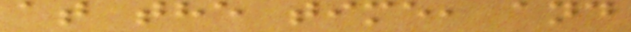at the time, and
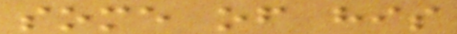some of his
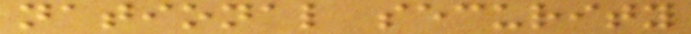national security
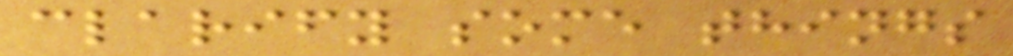clarify some things
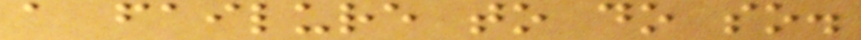a failure to do so.
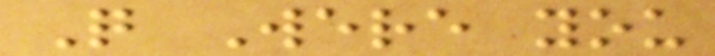Q Were you
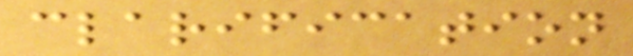clarification
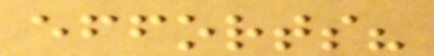efforts?
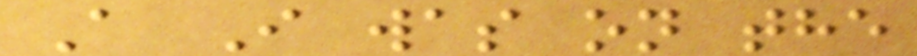A I was on the
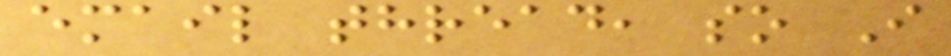email thread, so I
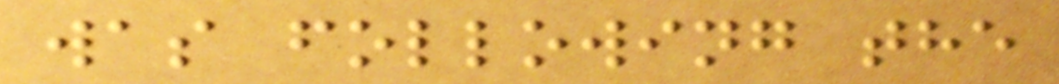was following the
